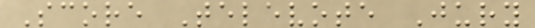Score Televote Jury
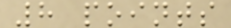8 points
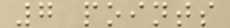7 points
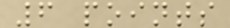6 points
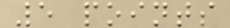5 points
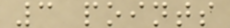3 points
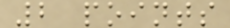2 points
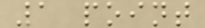1 point
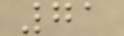71
